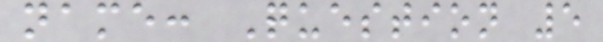name: Question 5
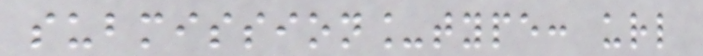submission_type: url
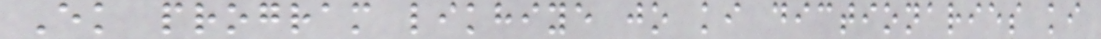Ek program likhiye jo ki dictionaries ki
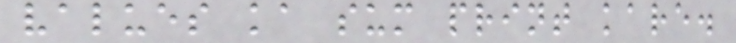values ka sum print kare.
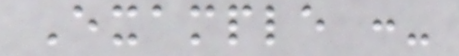Example :-
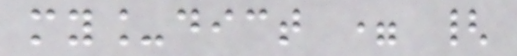my_dict = {
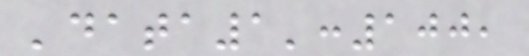'data1':100,
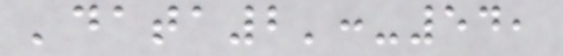'data2':-54,
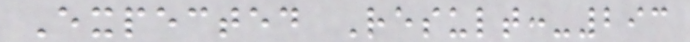Expected Result:-293
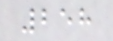258
